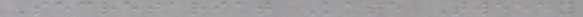Secretariat Kate Tweedy
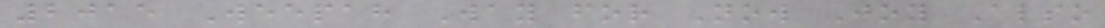2015 Weepah Way for Now Joy Also
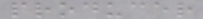producer
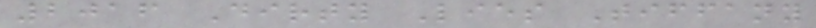2016 Dirty Lies Tiffany
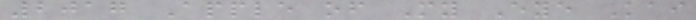2017 Apple of My Eye Kai
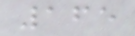165
